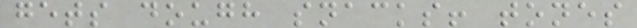gets dough snacks! tones
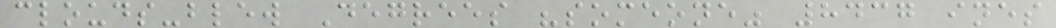clouds-blew Degrees "someone" 8437 ines
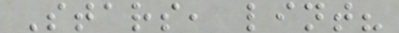Stars, lint?
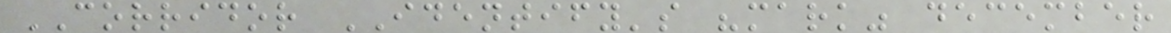CORRIDOR IDENTIFY's "mark" december
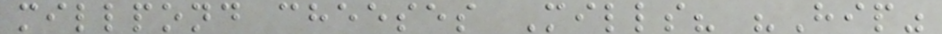millpond cheeses Mills? "Hip"
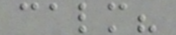calm?
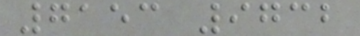7153 9732
